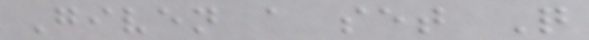Given a set Q
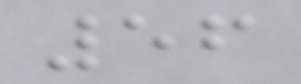56
